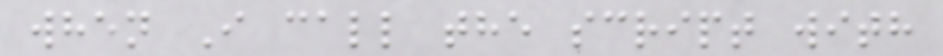when I call the script with
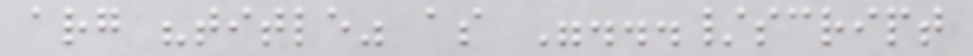arg "title" as ".../script
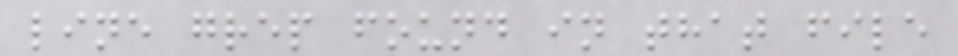line grep found in that file
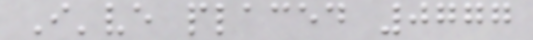I've placed 0777
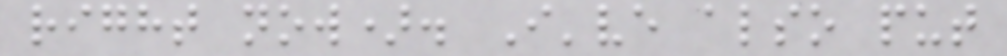right now). I've also put
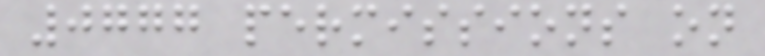0777 permissions on
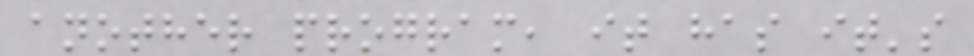another program, it has it's
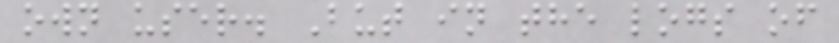own user. But in the logs of
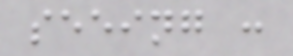seeing :
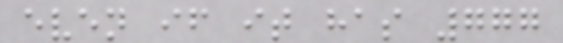even if it has 777
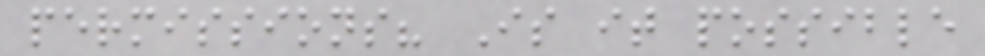permissions? Is it possible
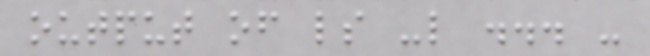output of ls -l ... -
